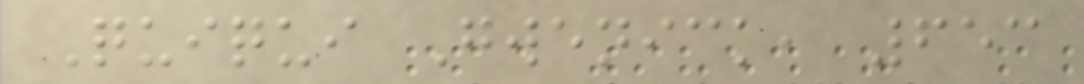Quiqui Gwenick, 653
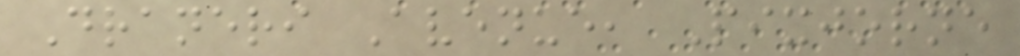Draneri Avenue, Pixjorne
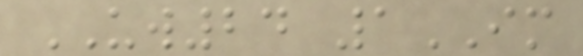UW24 1IM
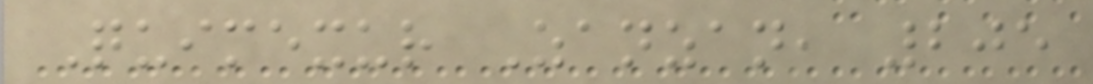Quimexur Zanzan, 205
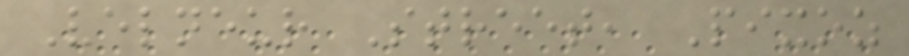Velneur Street, Pixoz
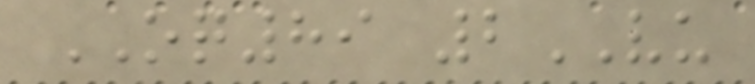OQ89 2VU
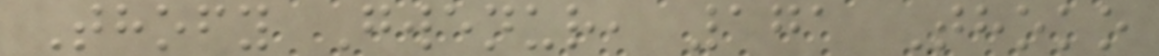Thofy Gwenur, 171 Thoko
